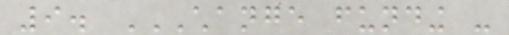9. CHANGE FUNDING -
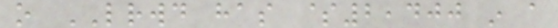o LRWD has $2,400 in a
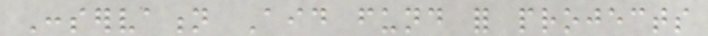Conservation Aid fund for projects
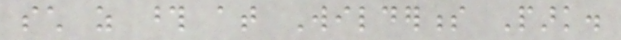such as those at Wilderness Park.
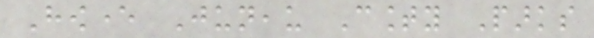However Juneau County Parks
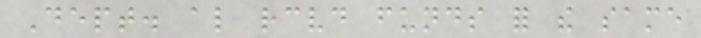Dept. also received funds for the same
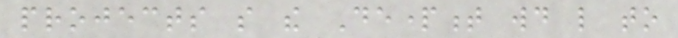projects so the Department would like to
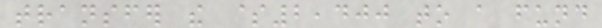transfer the $2,400 to a fund
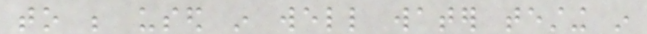to be used in well water testing in
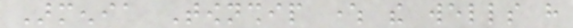Armenia Township where the wells have
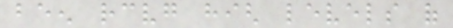been receiving high levels of
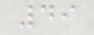49
